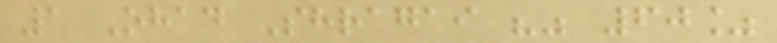1 Ohad Shragai "" 60%
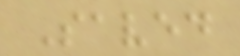Saved
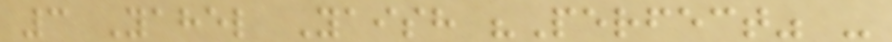3 Yahel Yaish "Perfect" -
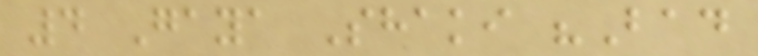4 Gaya Shaki "Bad
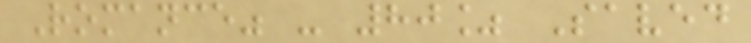Romance" - 80% Saved
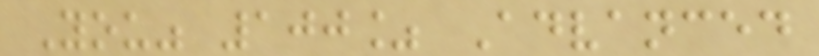You" 100% Advanced
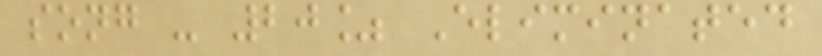song - 20% Eliminated
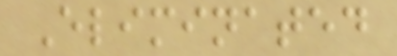Eliminated
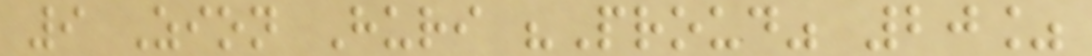9 Zion Huri "Proud" 20%
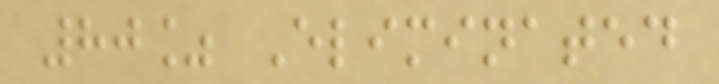80% Eliminated
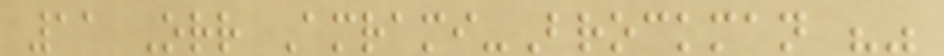11 Orr Amrami-Brockman ""
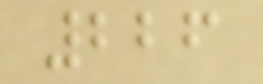226
